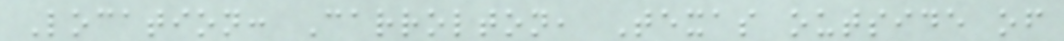Location: Carrolton, Texas outside of
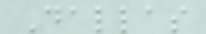Dallas
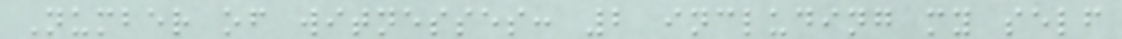Number of witnesses: 2 including my self
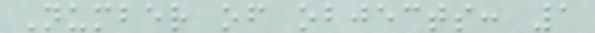Number of objects: 1
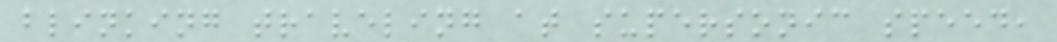blinking traveling at supersonic speed,
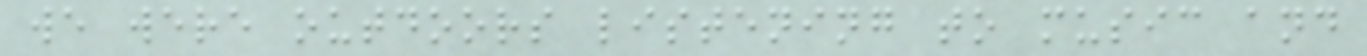we were outdoors listening to music and
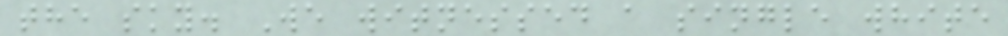the sky. We witnessed a single white
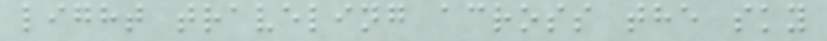light traveling across the sky
